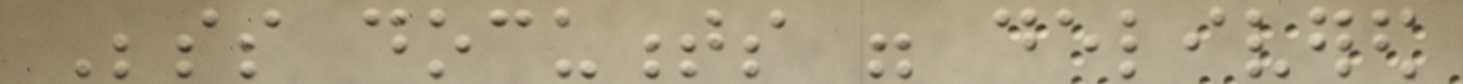Besides documents were delivered
